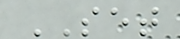SET
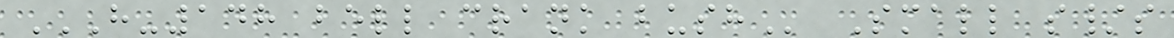H-148 BELL CRANK BUSH Small s/s
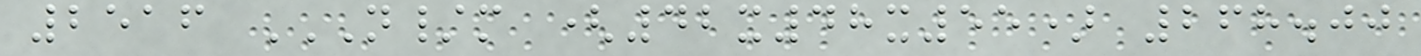2516 N/M (42X48X55) 268.00
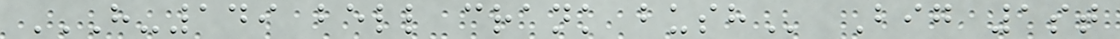H-149 BELL CRANK BUSH Big 1st
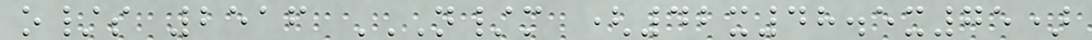o/s 2516 N/M (42X48.5X75)
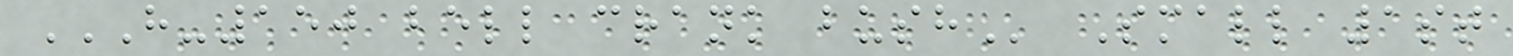H-150 BELL CRANK BUSH Small 1st
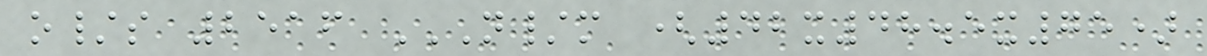o/s 2516 N/M (42X48.5X75)
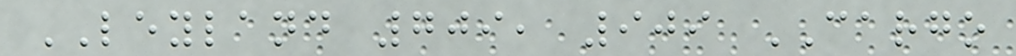LEYLAND 709, 909 CARGO
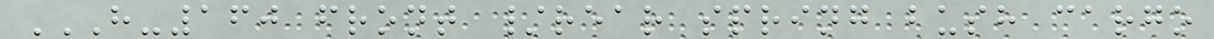H-160 FRONT /REAR SPRING BUSH CARGO
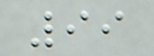99
